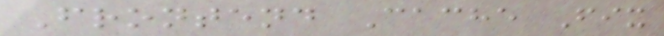Frontend Cache Fix
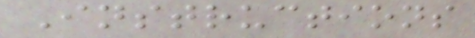Instructions
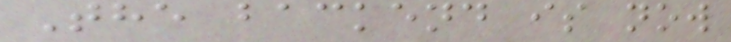The backend is now
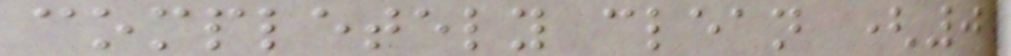completely clean (0
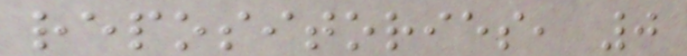repositories, 0
